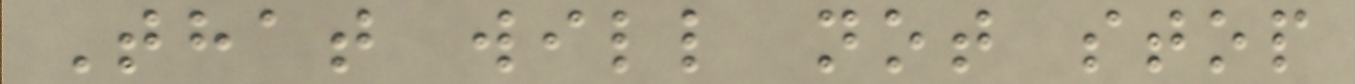That will not stop
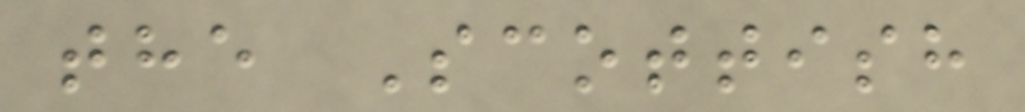the Scottish
